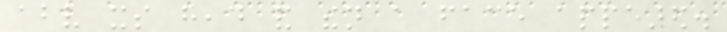above its head and then a face appeared.
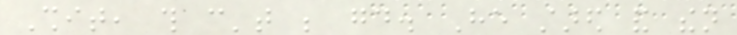Shit, this can't be good. He stared and then
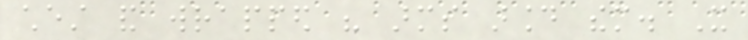chest and wrapped his arms around them. It
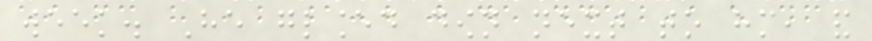week. He glanced down next to him, and
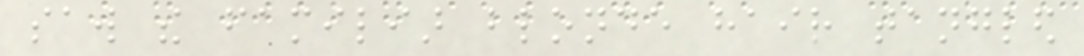saw the familiar blonde hair tangled
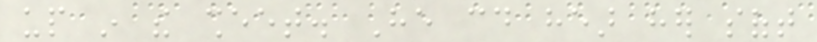up in the sheet. He could hear her soft
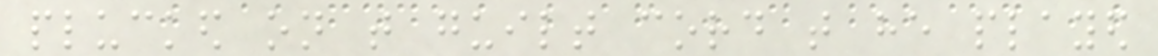plucked on that guilt cord that he played
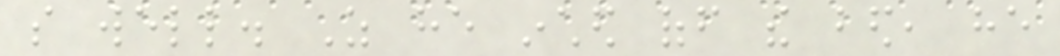so well. As he inched off the bed, he
